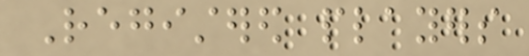Registered players
